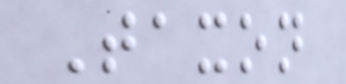Taxon
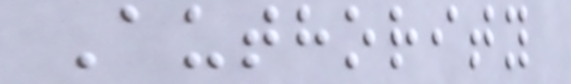Authority
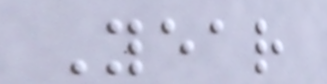Year
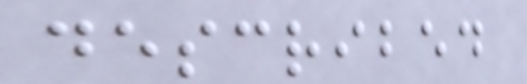described
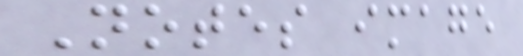Notes image
